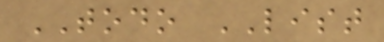TODO LIST
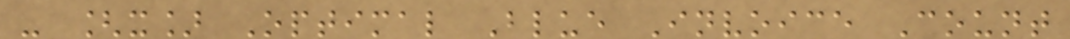- [x] Optimal Blue Invoice Count
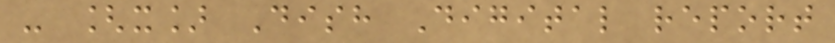- [x] Dish Digital report
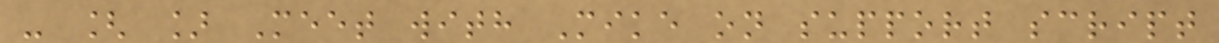- [ ] Meet with Mike on support script
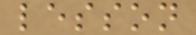lesson
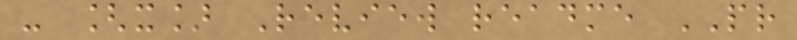- [x] Review readme PR
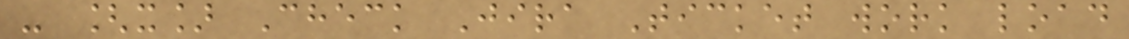- [x] Check Jira Ticket work load
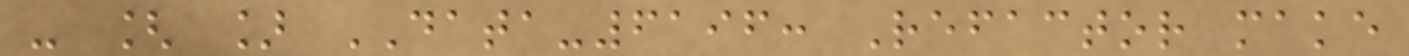- [ ] DATA-6196: Refactor make
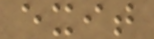exit
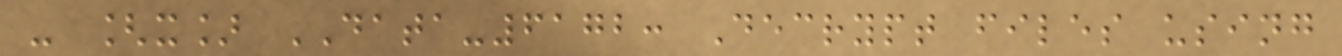- [x] DATA-6172: Decrypt files using
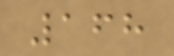168
